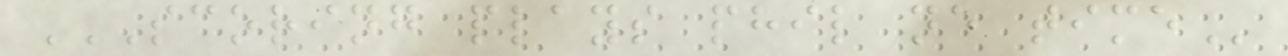SCORING PLAYS PHIL NE TIME
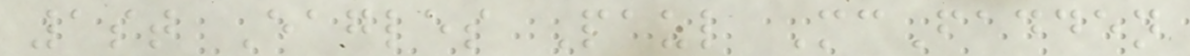1st Eagles Paul McFadden
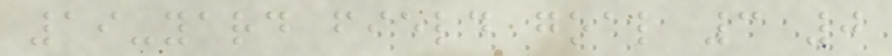19-yard field goal 3 0
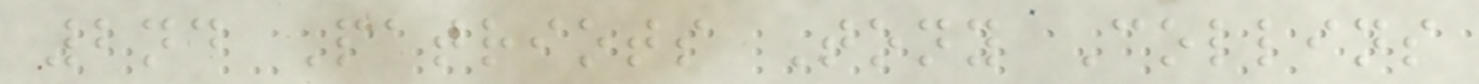2nd Patriots Tony Collins
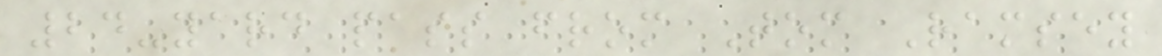24-yard pass from Tom Ramsey
